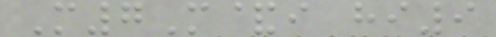M7M&i hi9
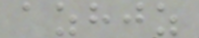azhjz
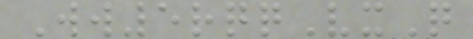Ww5rqqVxQ
